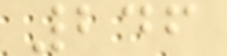246
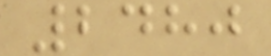2480
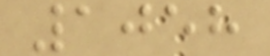1058
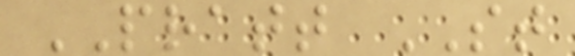PRATT ST
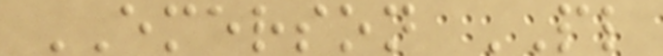EMERSON PL
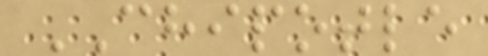CHIPOTLE
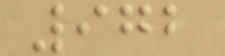972
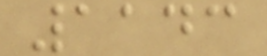1143
